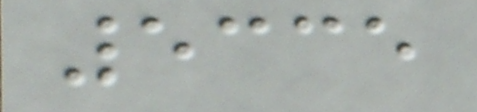5335
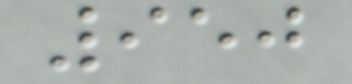950
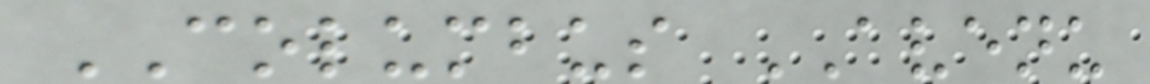COLUMBUS AVENU
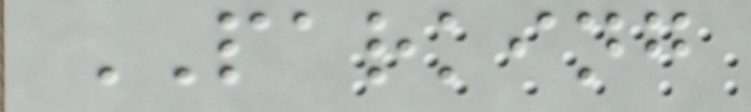PARKING
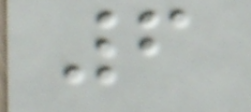6
